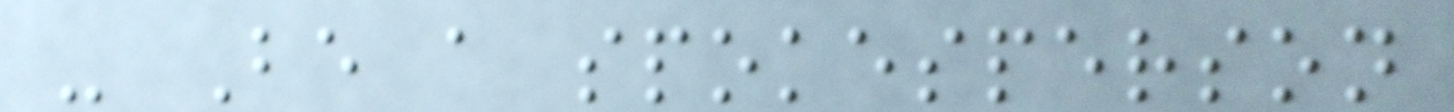- Be a spokesperson
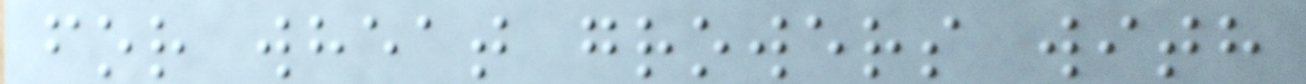for wheat growers with
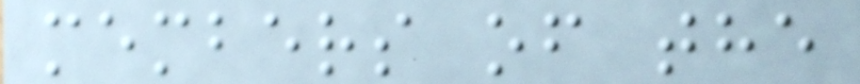members of the
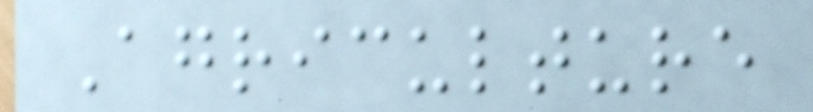Agriculture
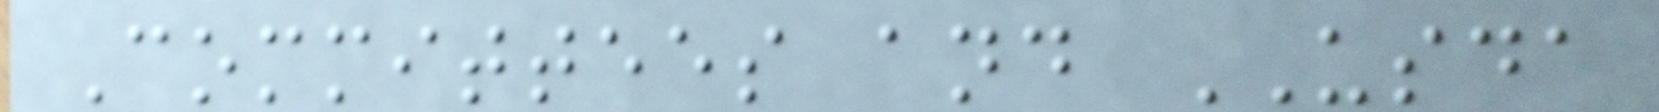Committees and USDA
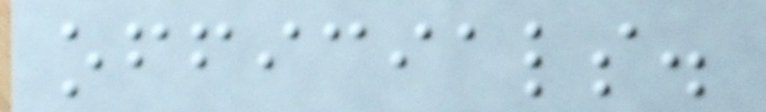officials.
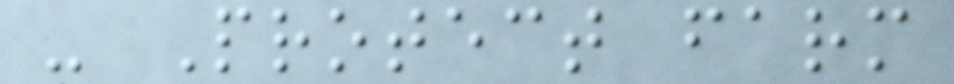- Protect farm
